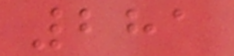281
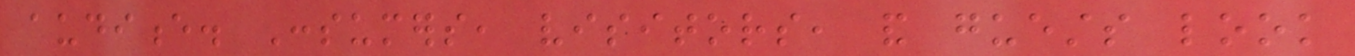audience. Consumers, visitors, and guests look
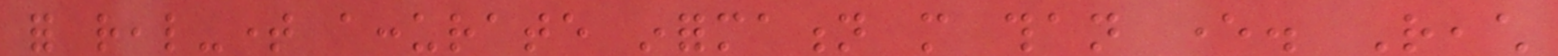for real-time accurate information more than ever. Reach
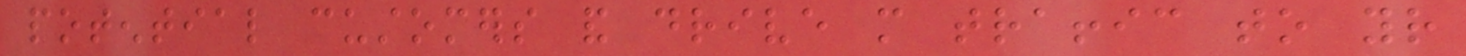potential customers and drive more traffic to your
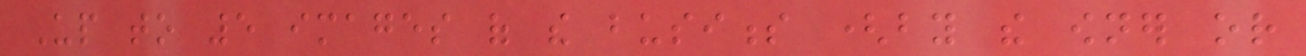Up to 5 images of the business (by the owner or
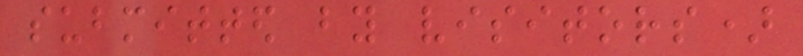submitted by visitors)
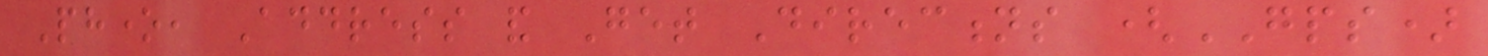Phone, Address and Get Directions (GPS)
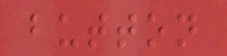button
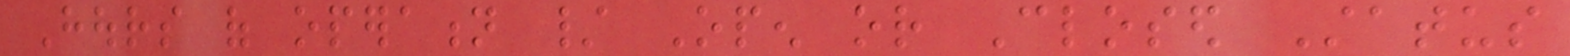Hours of operation / Open or Closed Status
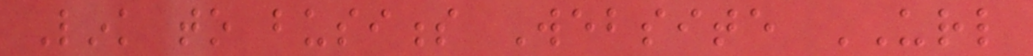Link to business Website URL
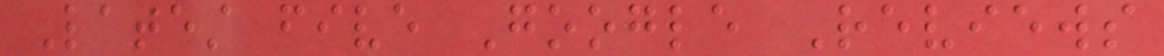Latest five Google Reviews
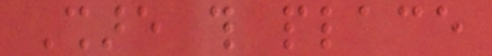Share this place
